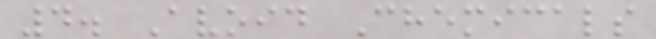4. Avoid Chemicals
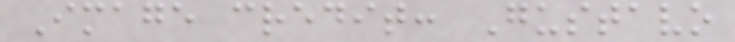Image credit: Gustavo
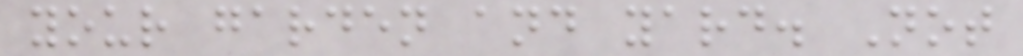your garden and yard. Not
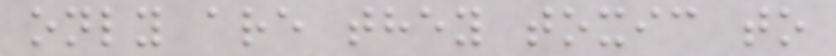only are they toxic to
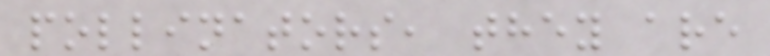pollinators, they are
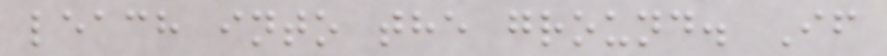leach into the ground. If
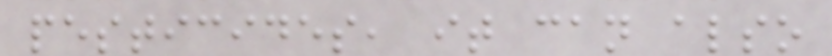pesticides, it can also
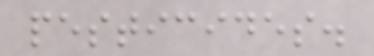pesticides.
